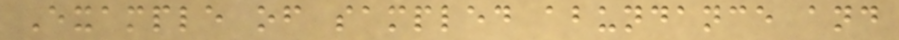Example of sampled abundance and
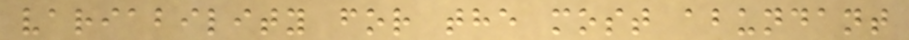variability for the most abundant
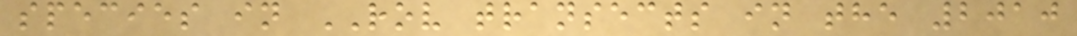species in ROV transects in the 2010
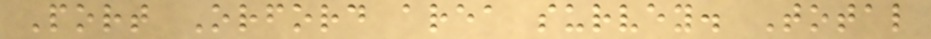Port Orford area survey. Total
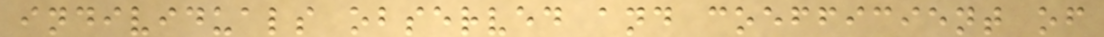individuals observed and coefficient of
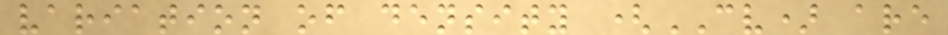variation of density (CV) are
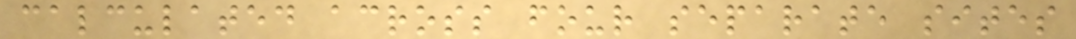calculated across four separate sites
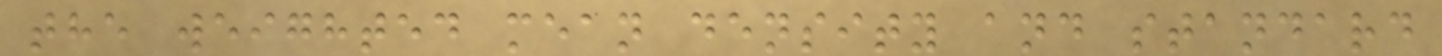the weighted mean density and standard
